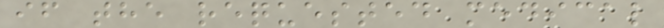if the requested medical
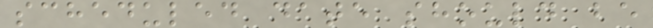scheduled date should be
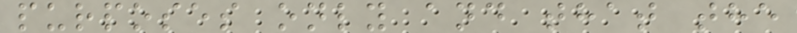purposes only and that the
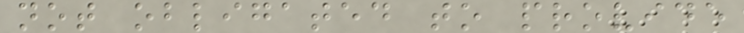not obligated to provide
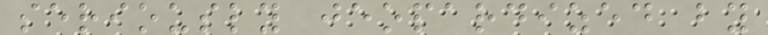seriously jeopardized by
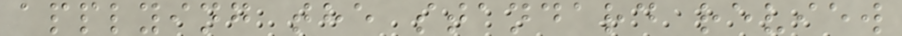applying the standard review
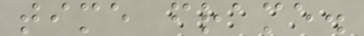time frame.
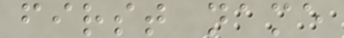first name
